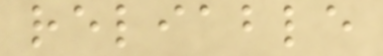reliable
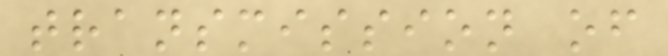transmission of
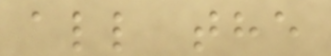all the
